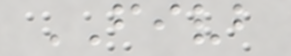FIVB
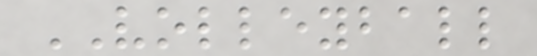VOLLEYBALL
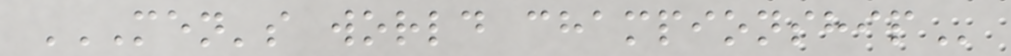MEN'S WORLD CHAMPIONSHIP
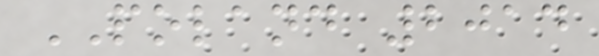POLAND 2014
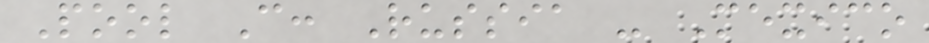Pool C: Russia - Mexico
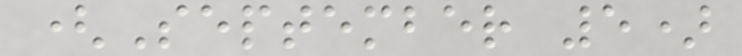(September 5)
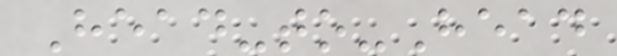Head-to-Head
